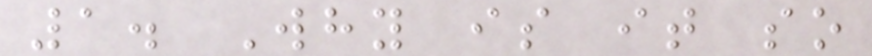1. Why is it so
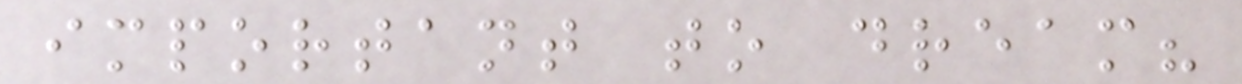important to dream?
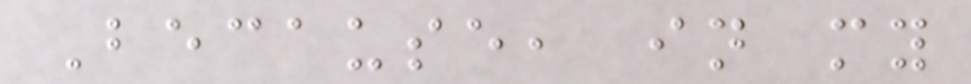Because, in my
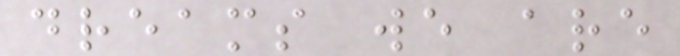dreams we are
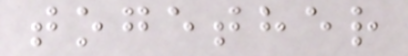together
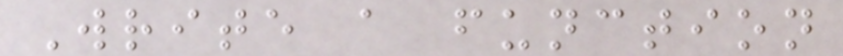Write a function
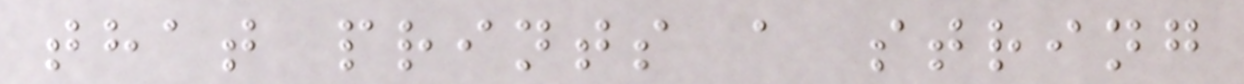that prints a string
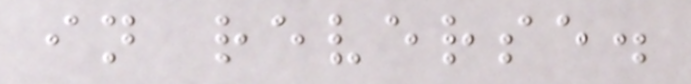in reverse.
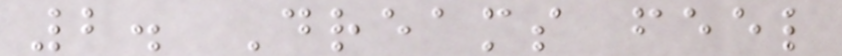2. Dreams feel
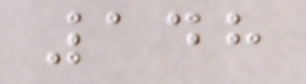148
